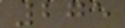275
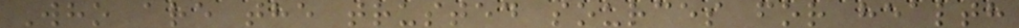Who are the trusted sources for health
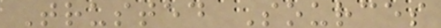Trusted Sources
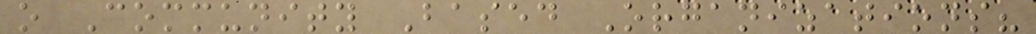o Community Based Organizations?
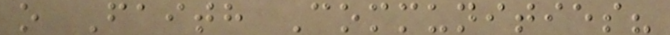o Faith Communities?
